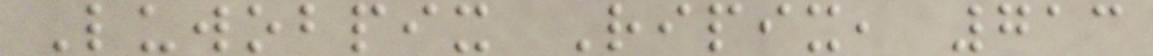Luwobpix Ripix, 713
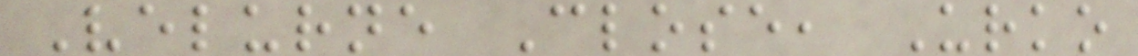Velurne Close, Urko
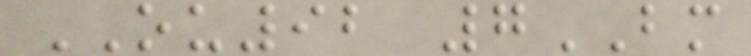OU92 7BM
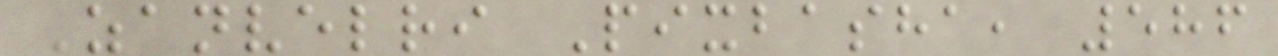Zanvelri Pixbasha, 586
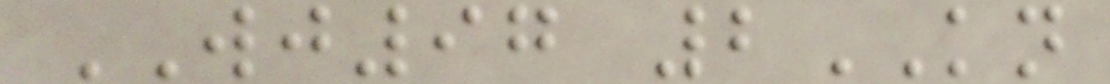WJ97 2KN
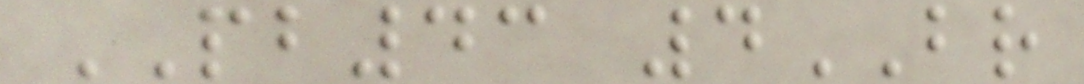PB43 4BR
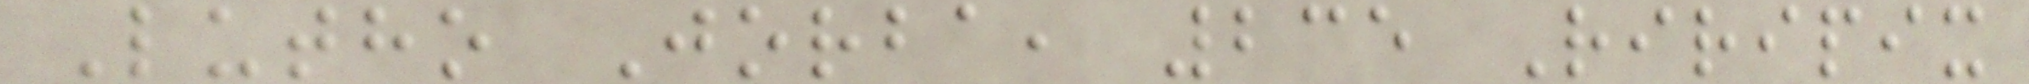Lutho Jorba, 235 Riripix
